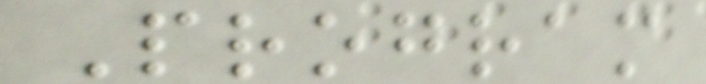Program
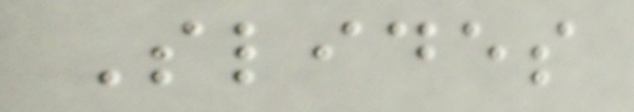Slides
